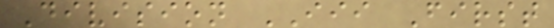Division III First
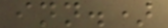inn.)
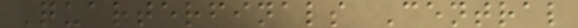Quarterfinals Central
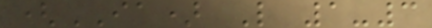(IA) L 1-3
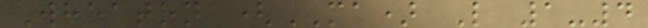Wheaton (MA) L 1-4
